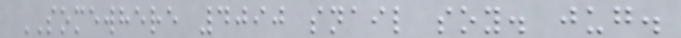SOMEWHERE 4090 snail soy. jug.
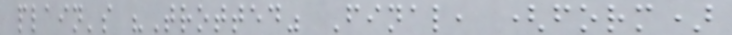plain's "Trotted" Final, (form)
